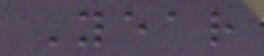Year
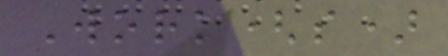Work(s)
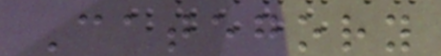Category
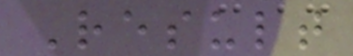Result
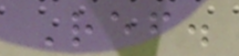Ref.
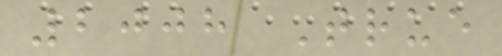2008 True
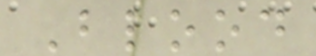Blood
